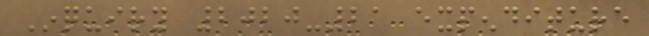Inquiry 2020-21 expenditure
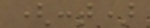(cont)
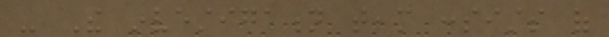- The investigation team consists of
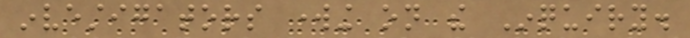investigators working on the Inquiry.
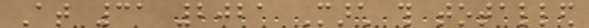At 31 2021 March this totalled
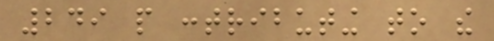249 people contributing to the
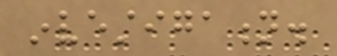investigation.
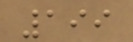199
